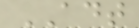ADT
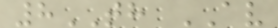8TH AV
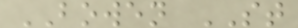BOWEN ST
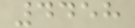4458
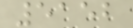5152
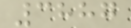3887
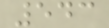543
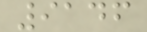9146
